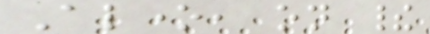Alone, on their
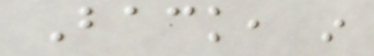Back, in
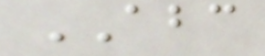ABC
